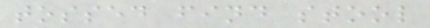tossed find stool
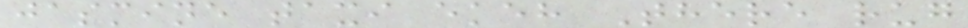jasmine taxi ekeh There rug
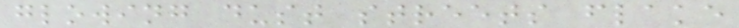glowing dust streets flake
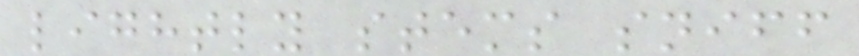lightly stems sniff
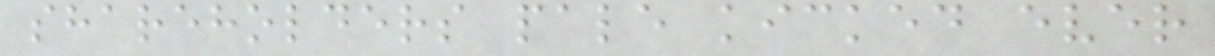shareholders pale kicked ever
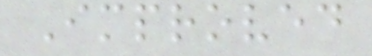Improved
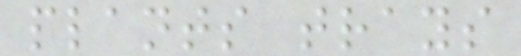plants trays
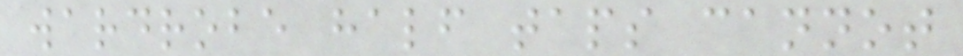wardrobe half taps cannot
